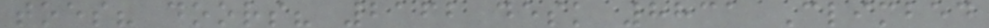toes? doors? 2162 desk 8831 Climbed
